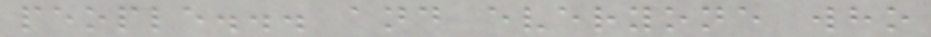people... and everyone who
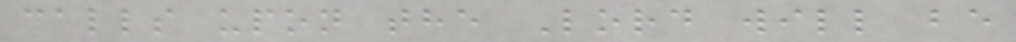calls upon the Lord will be
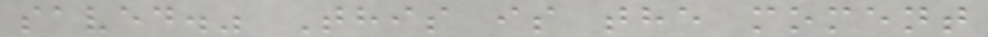saved." This is the moment
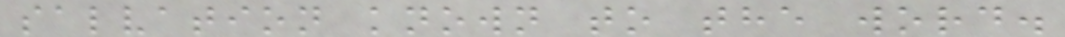salvation known to the word.
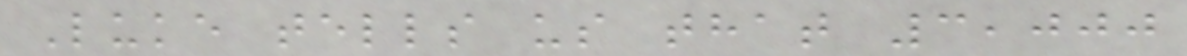Luke tells us that 3,000
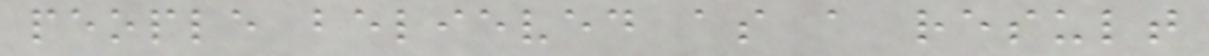people believed as a result
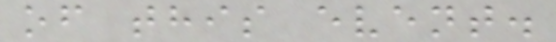of this event.
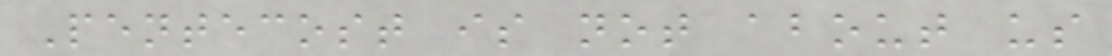Pentecost is not about us
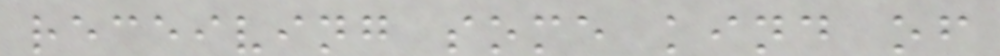receiving some kind of
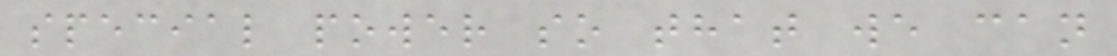special power so that we can
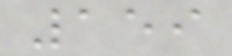159
